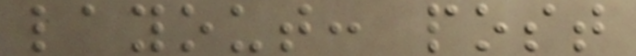layout: post
